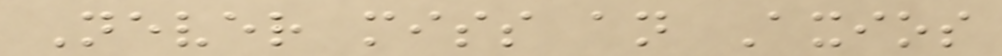Never miss an Axios
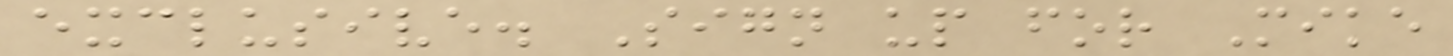exclusive. Sign up for Mike
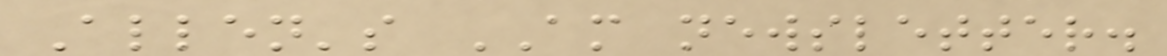Allen's AM newsletter.
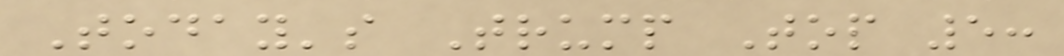Today's Trump Top 5:
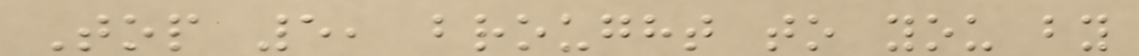Top 5, brought to you by
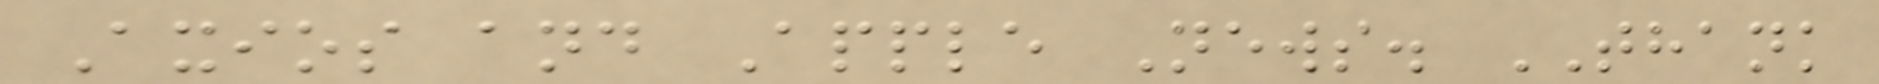Axios and Apple News. THANK
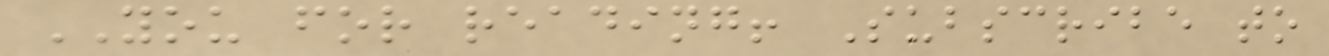YOU for reading! Subscribe to
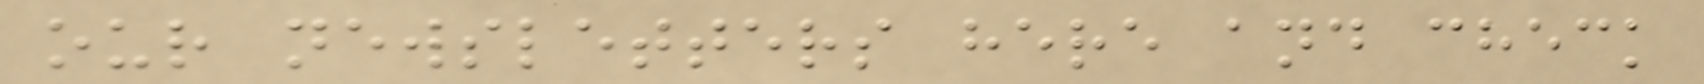our newsletters here and check
